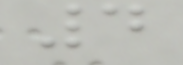4
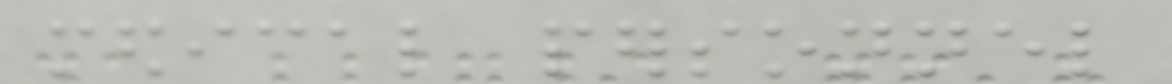medical personnel
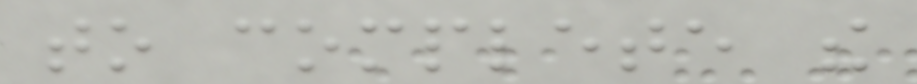to complete the
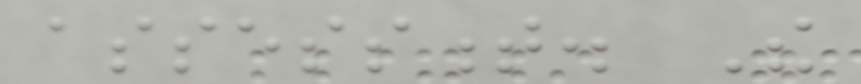assessment. The
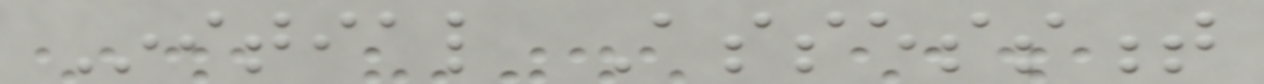Initial Assessment
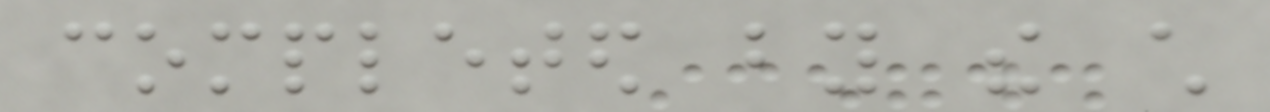completed by the child
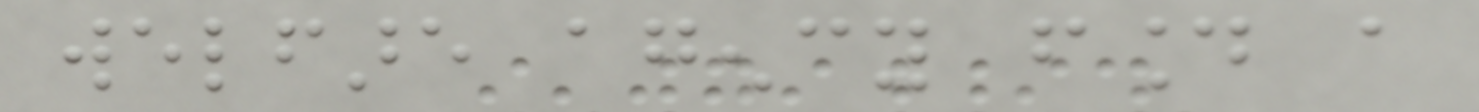welfare agency found a
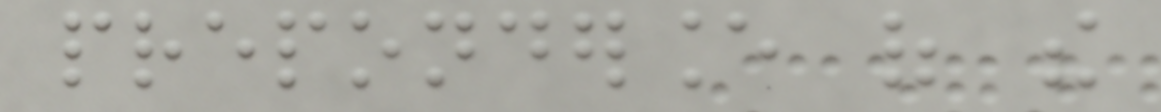preponderance of the
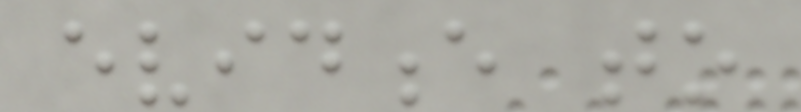evidence to
